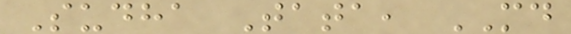Sudha Tata, MD
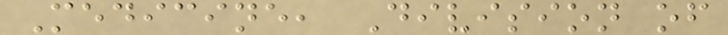Medicine, Division of
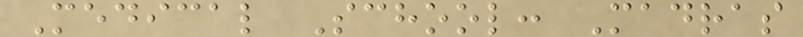Medical School: Madras
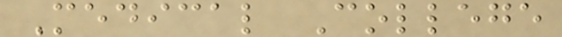Medical College
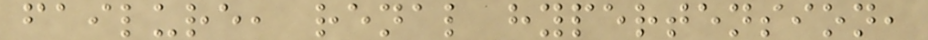failure, renal hypertension,
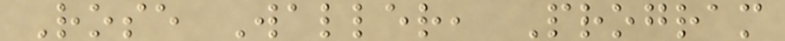Rose Waller, Program
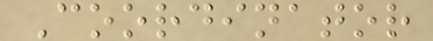Coordinator
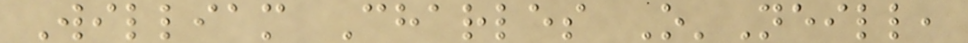William Charles O'Neill,
